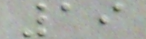19
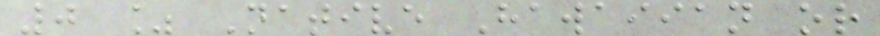0 % Native Hawaiian or
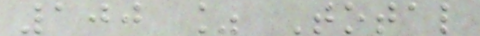100 % Total
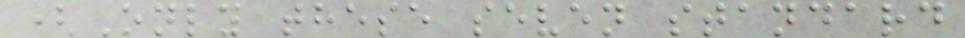(Only these seven standard
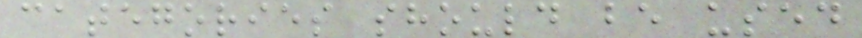categories should be used
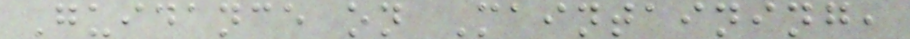Guidance on Maintaining,
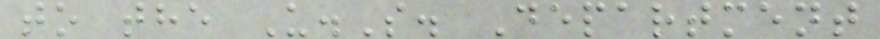to the U.S. Department
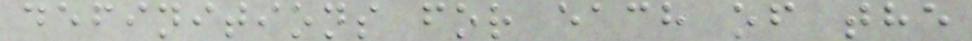definitions for each of the
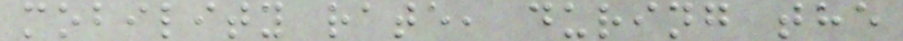mobility rate, during the
